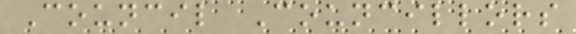Council Councillors
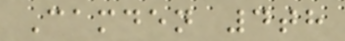Camden 4th
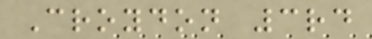Croydon 3rd
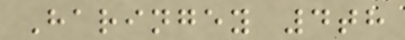Haringey 4th
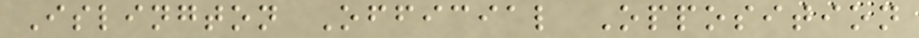Islington Official Opposition
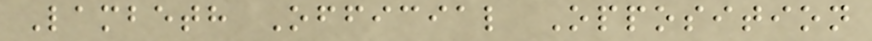Lambeth Official Opposition
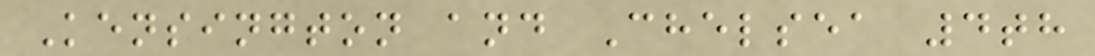Kensington and Chelsea 4th
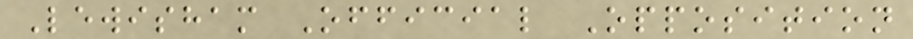Lewisham Official Opposition
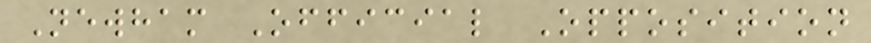Newham Official Opposition
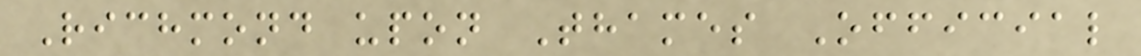Richmond upon Thames Official
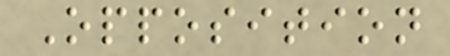Opposition
